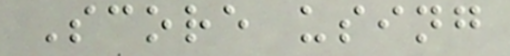Score using
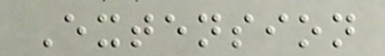Extension
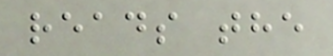reads the
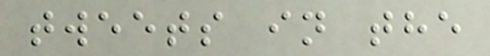tweets in the
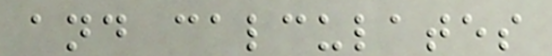and calculates
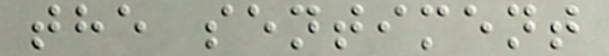the sentiment
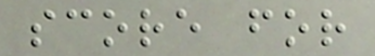score for
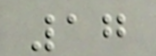17
